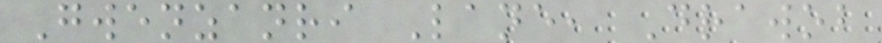Gwenzanri Lane, Drawob
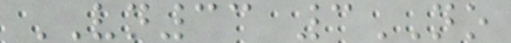VN33 3NO
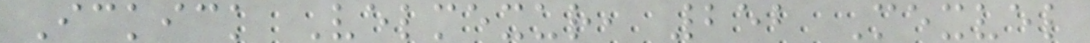Ickick Velmexur, 252 Mexvel
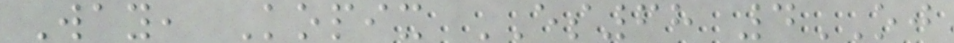Way, Kopix ES68 4OJ
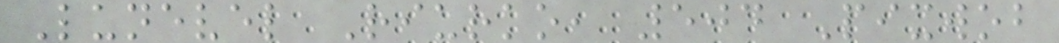Lunevel Riurko, 504 Pixwob
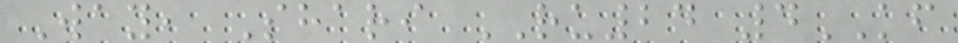Way, Shari RU24 4KF
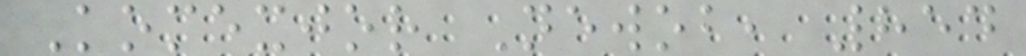Komexjor Newob, 854
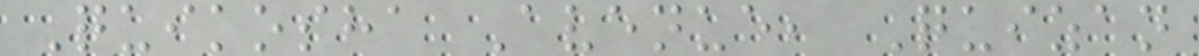Quikosha Avenue, Quizan
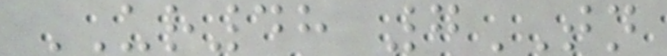UR48 7TN
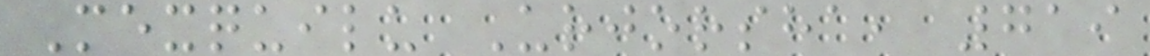Mexquilu Urjorsha, 719
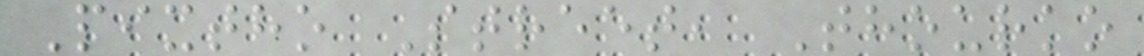Pixtho Street, Thourko
